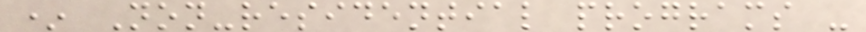* Non-residential programs -
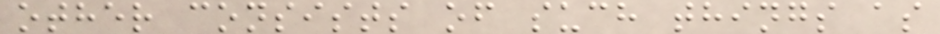other consists of such things as
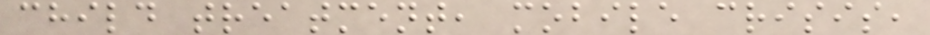child treatment, mobile crisis,
